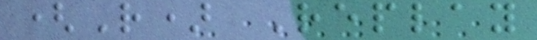(R) Replay
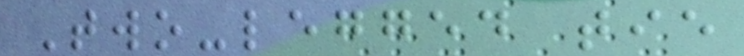Two-legged tie
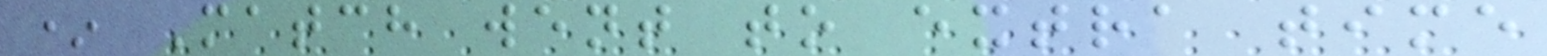* Match went to extra time
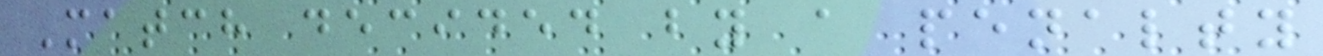Match decided by a penalty
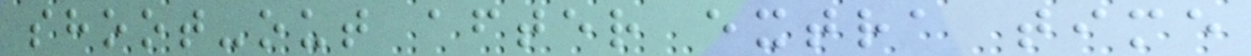shoot-out after extra time
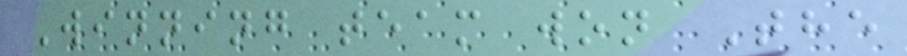Winning team won The
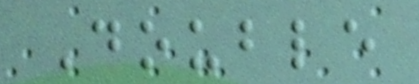Double
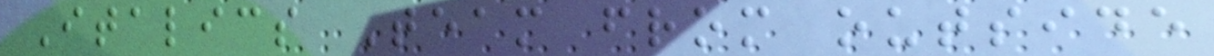Italics Team from outside
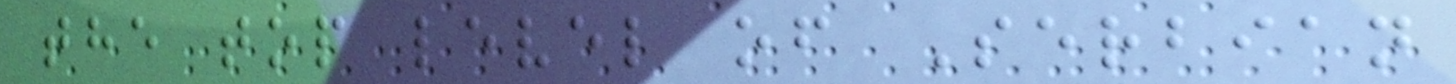the top level of Serbian
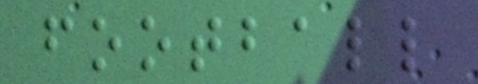football
